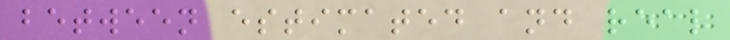between estimated and real
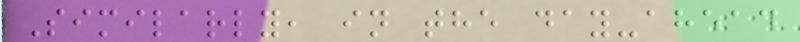Similarly, in the day-ahead
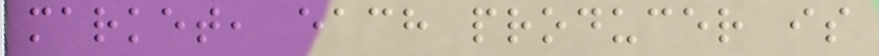market, each producer is
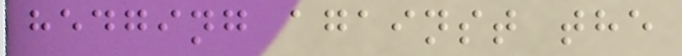hedging against the
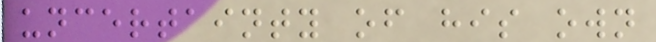uncertainty of his own
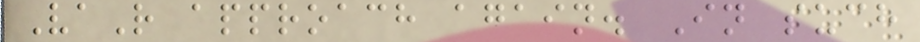VaR approach again. In such
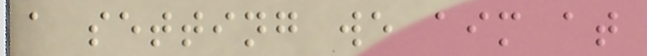a setting we aim at
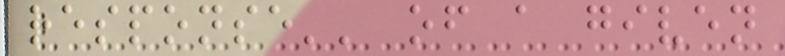response'' of a given
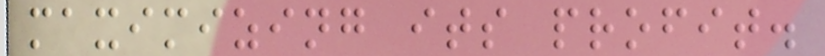maximizing its profit.
